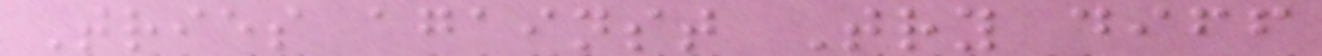Tries against Try diff
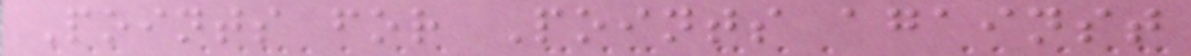Points for Points against
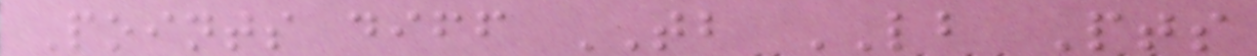Points diff TB LB Pts
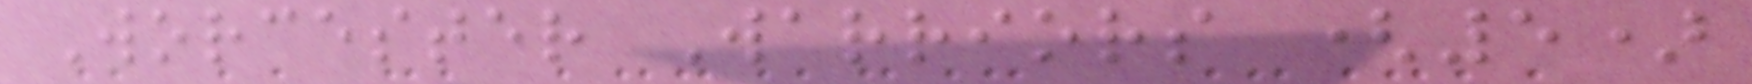Worcester Warriors (5)
